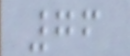76
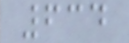634
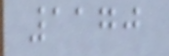1170
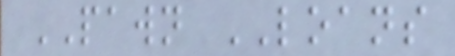PAWN LOANS
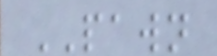PAWN
